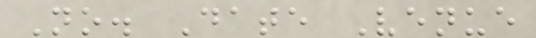No. Date Venue
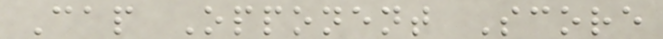Cap Opponent Score
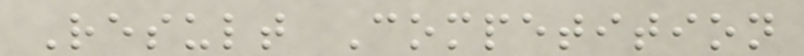Result Competition
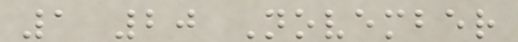1 20 November
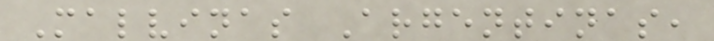Malvinas Argentinas,
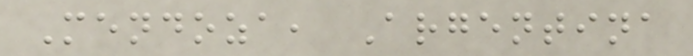Mendoza, Argentina
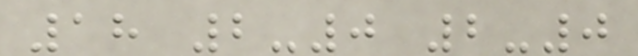18 2-0 2-0
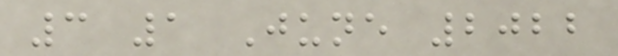3 1 June 2022
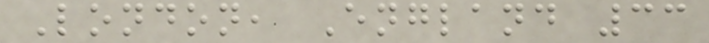London, England 33
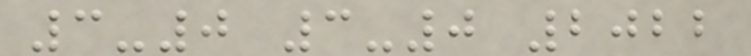3-0 3-0 2022
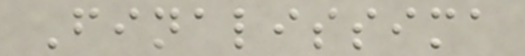Finalissima
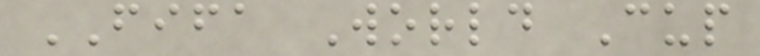FIFA World Cup
